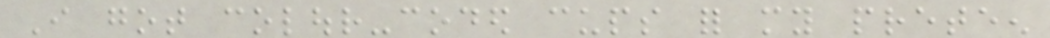I got colour-coded cups for my preteen
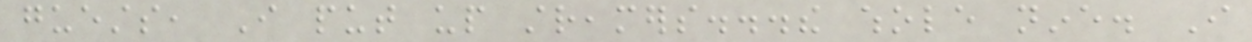guests, I put up streamers...the whole nine. I
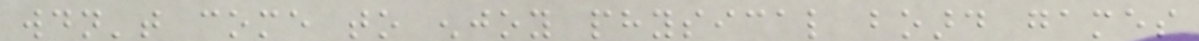wouldn't come to enjoy physical board games
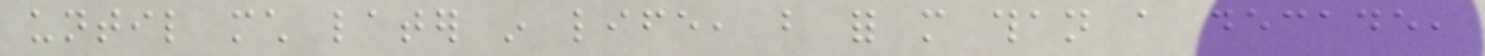until much later in life, but for more than a decade,
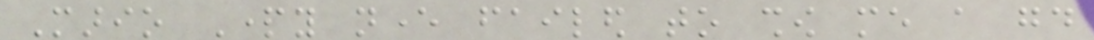Mario Party never failed to show me a good
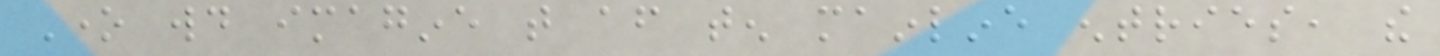One would imagine that after ten mainline entries, the
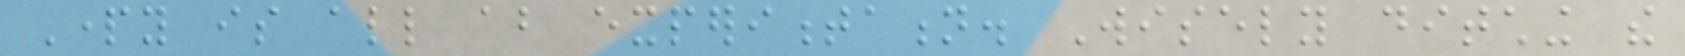Party is all about experimentation. Wisely ditching the
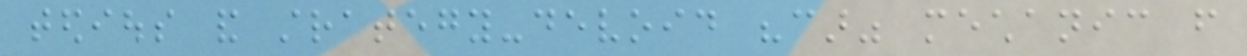tedious and strategy-devoid "car" mechanic from
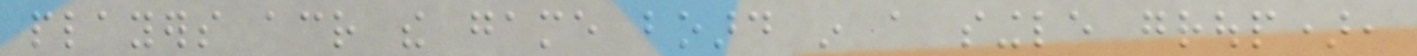players across the game board in a single group),
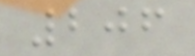206
